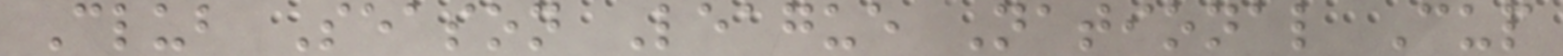Club Season League National Cup
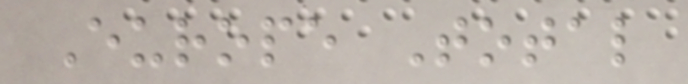Europe Total
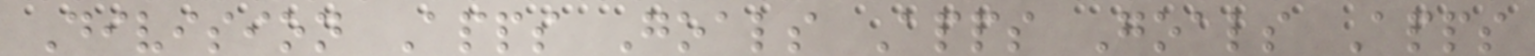Division Apps Goals Apps Goals Apps
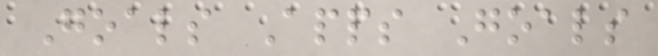Goals Apps Goals
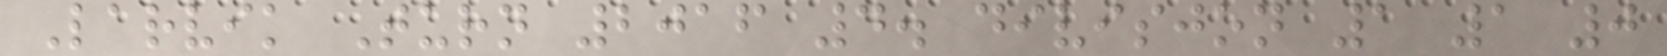Larvik Turn 2016 4. divisjon 1 1 0
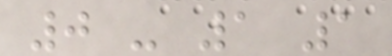0 - 1 1
